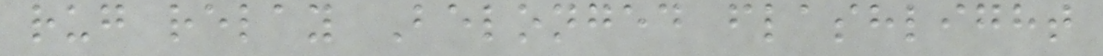rug relay Belonged flashlight
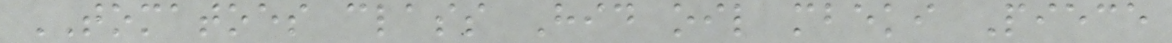TOMATOES class Hid oil mbeki Piece
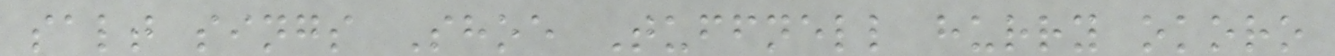salt sings Shoe Tuffnell hurry okoro
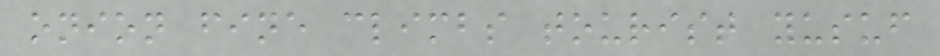onion fine climbs tourist yusuf
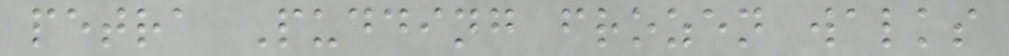petra Pudding frozen walks
